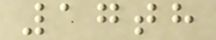17th
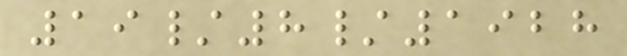19/8/1928
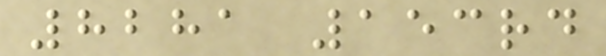8281 153rd
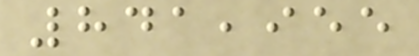841,955
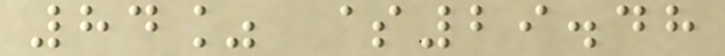84% $29.48
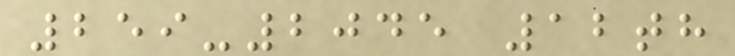259-2045 12th
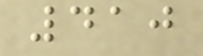410
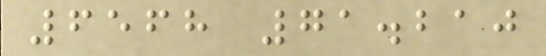6568 71.210
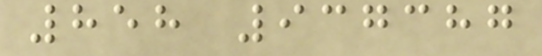858 937387
